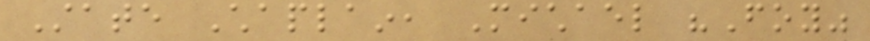State Chaplain, Michael "Foy"
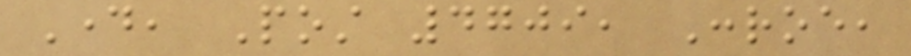Day, Post 4709, Conroe,
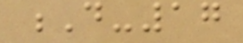D-17
